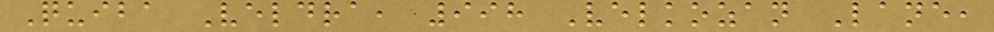Quiba Veldra, 998 Velkozan Lane,
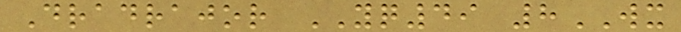Dradrajor YQ49 8WX
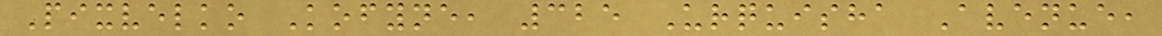Pixvelko Kofyne, 325 Urquisha Avenue,
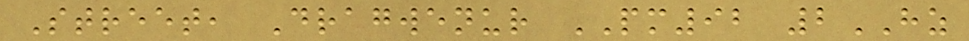Street, Dragwenur PM92 2HZ
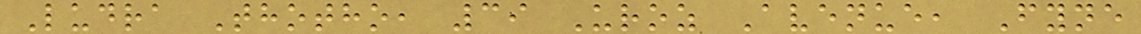Ludra Thotho, 39 Uroz Avenue, Fyne
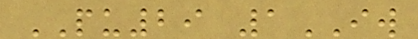PU29 1IW
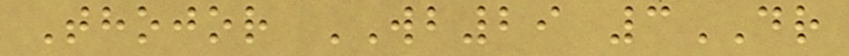Thojor WB29 3DR
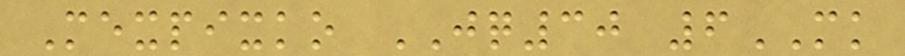Mexpixko JQ30 6MK
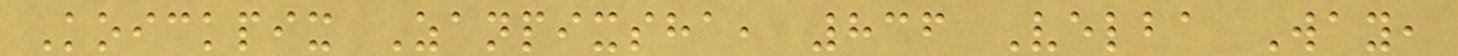Koickpix Zanpixsha, 836 Velba Way,
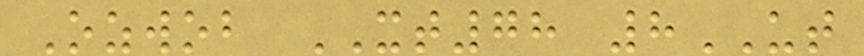Ozwob XT78 8UT
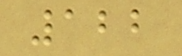122
